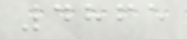4865
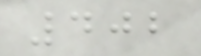402
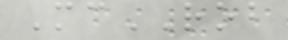McROB
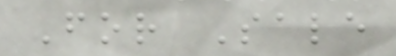For Sale
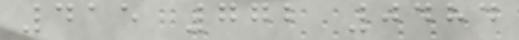415 772 0484
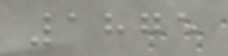1875
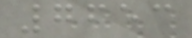7653
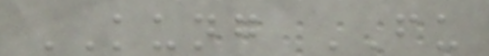KUNG FU
